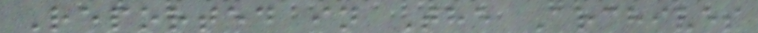Reported in The Archives
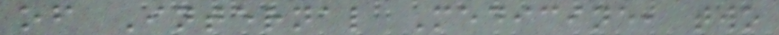of Internal Medicine, two
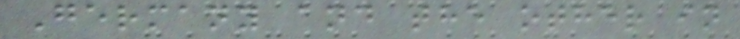Germany and the other in
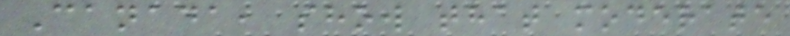Canada, show that moderate
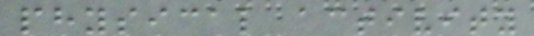physical activity
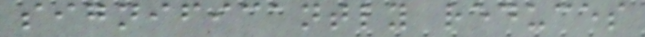significantly reduces
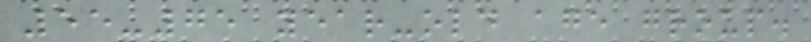55-75 year-old age group.
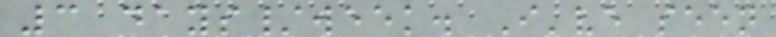3 days/week. I've seen
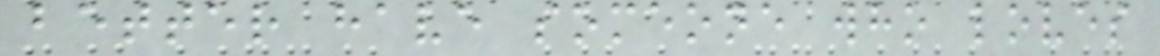better have someone who loves
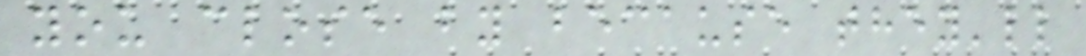you close by because they'll
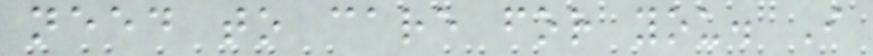need to care for you. I
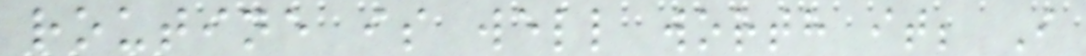routine is well worth it; I
